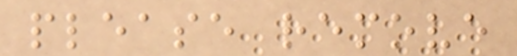please remove
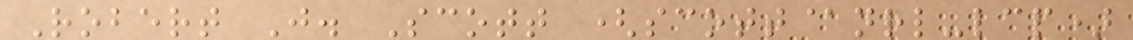Robert J. Scott (scott@nrl-lcp)
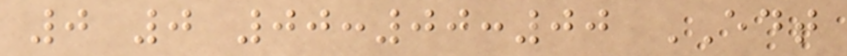0 0 00:00:00 EDT
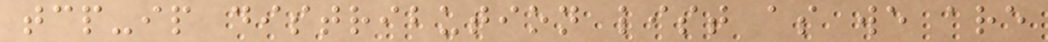tcp-ip distribution list as we are
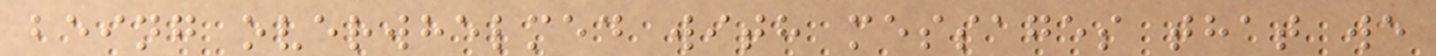being overwhelmed with messages that we
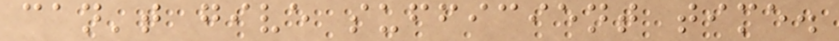can't give sufficient time.
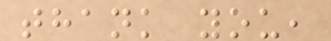thank you,
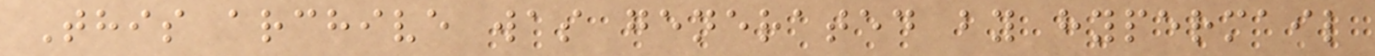This archive was generated by hypermail
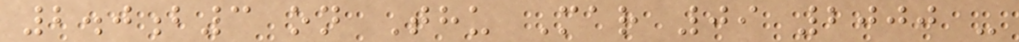2.0b3 on Thu Mar 09 2000 -
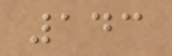143
